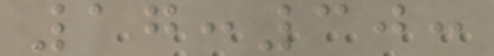17:30:
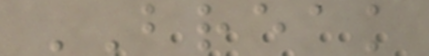BREAK
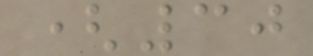(30
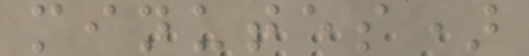minutes)
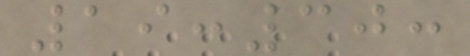19:30:
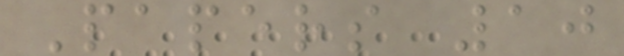Papers 10
